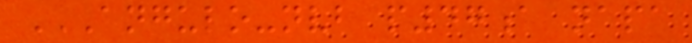ANGULO-NVB P47A NAPA
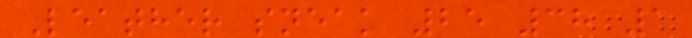Leather sneak 25 38 1
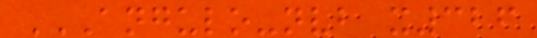ANGULO-NVB X326
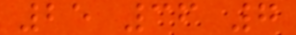25 36 7
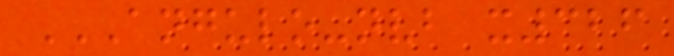ANGULO-NVB X326
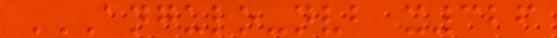ANGULO-NVB X326
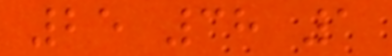25 38 1
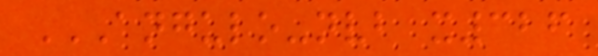ANGULO-NVB X326
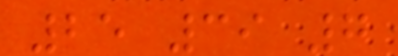25 39 7
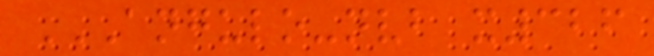ANGULO-NVB X326
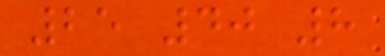25 40 8
